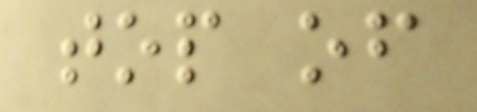top of
